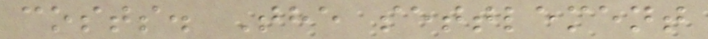costs. The settlement
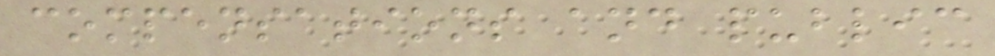compensations and public
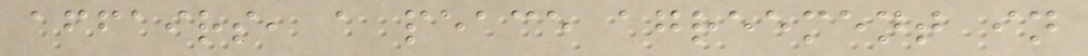affairs, a peace agreement in
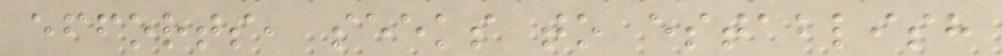efforts, seeks to establish
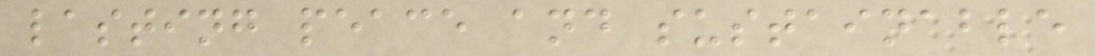lasting peace and sustainable
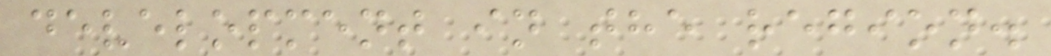development in the region.
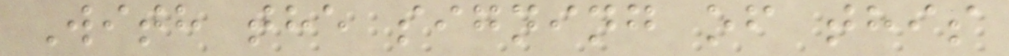With the signing of this
